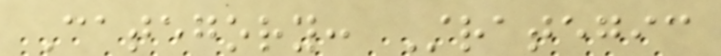Category: Strategic
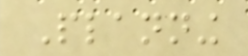Planning
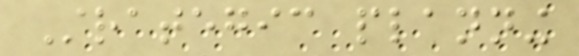Strategic planning
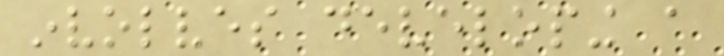involves developing a
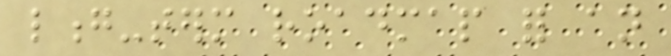long-term roadmap for an
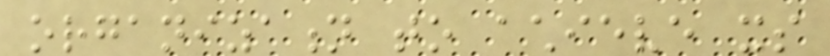organization to achieve its
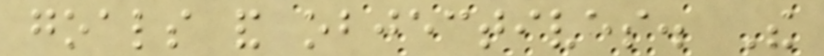goals and objectives. The
